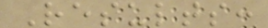Results:
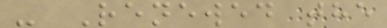- Renewed the
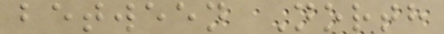between North
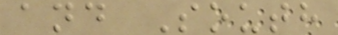and South
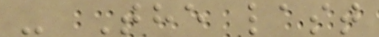- The last
